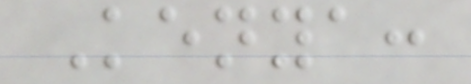Kenya:
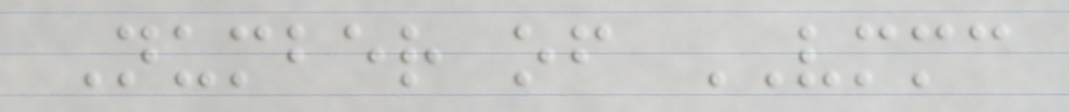Number of VMMC
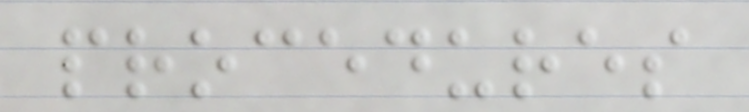procedures
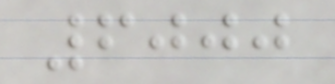6000
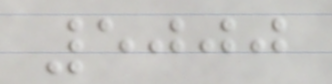5000
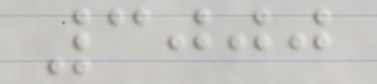3000
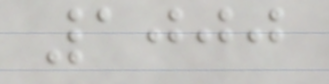1000
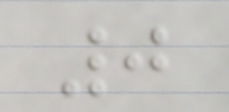0
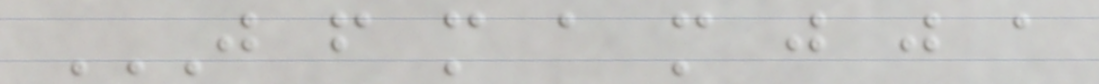J F M A M J J A
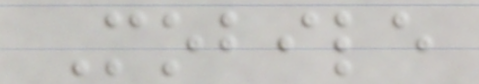Mobile
